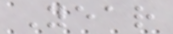Year
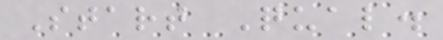Start Qual.
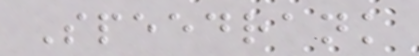Speedrank
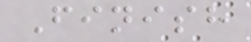Finish
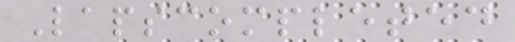Lapscompleted
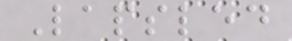Lapsled
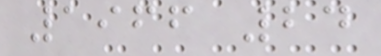1966 24
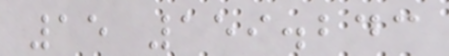15 159.243
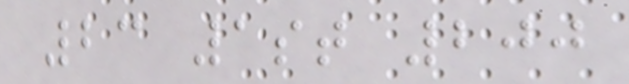23 1st 200
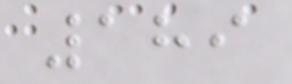189
